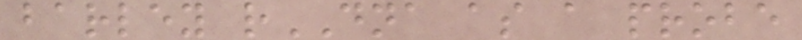barley rDNA as a probe
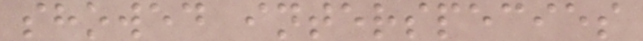showed interspecies
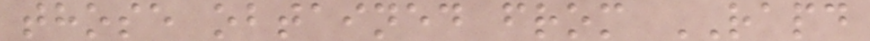those obtained from RAPD
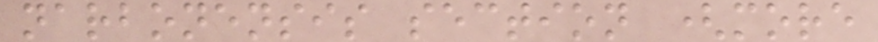narbonensis section (more
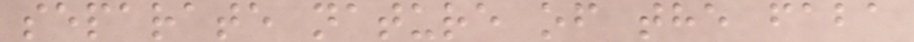separate nature of the faba
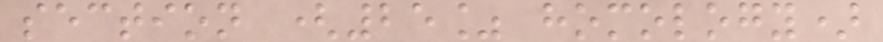section (25% homology)
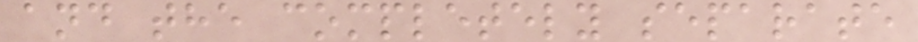and the completely separate
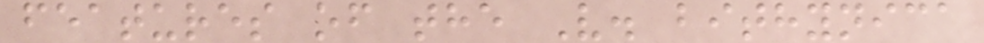features of the V. bithynica
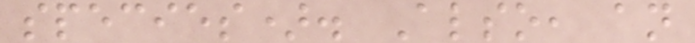species). Also, an
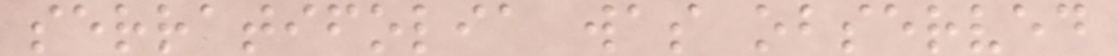serratifolia was observed
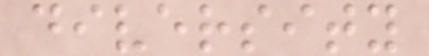diversity
